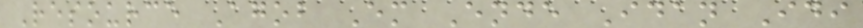Resource Agob Em Ende Idan Idi
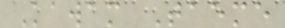Kawam Taeme
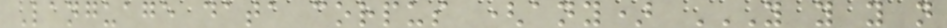Language data corpus (any) Y Y Y N
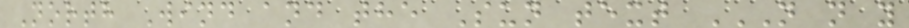North Wind and the Sun text N N Y
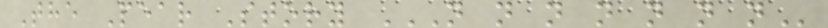The Pear Story N N N N N N N
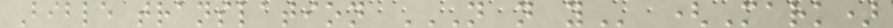Bible translation N N Y (Mark)
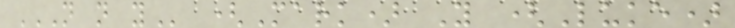N N Y (Mark) Y (Luke)
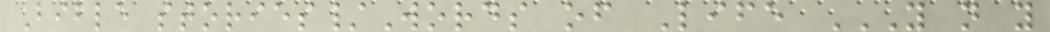Bible stories/Words of Life Y N Y
